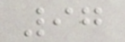97
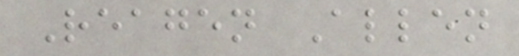Reagen Allen
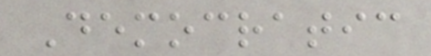Democratic
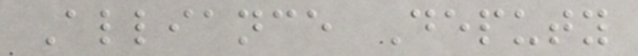Alliance Deputy
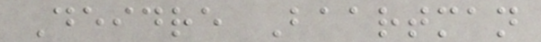Deidre Baartman
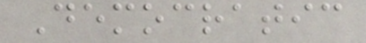Democratic
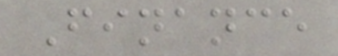Finance
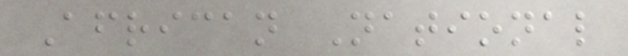African National
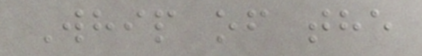Whip of the
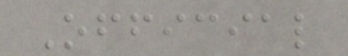Official
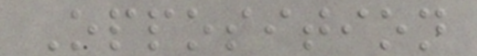Opposition
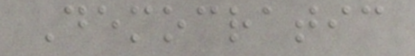Democratic
